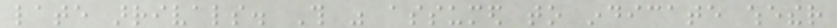late arrivals. This was assumed to indicate whether
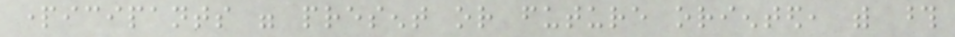participants were present or future oriented, with those
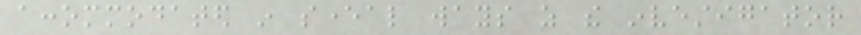accommodated in several ways as the investigator
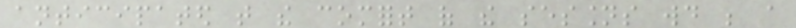anticipated that the comfort of the sessions would be a
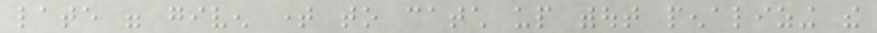late were given time to catch up without penalizing the
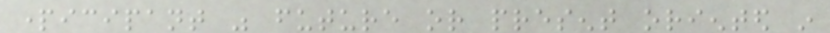participant was future or present oriented in
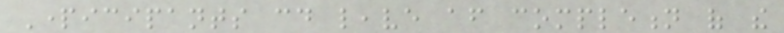Participants could leave after completion of the
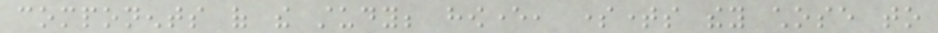components of the study; however, sometimes they chose to
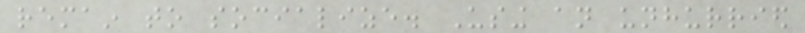remain to socialize. Using an unhurried
